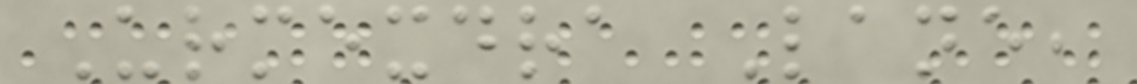Urmexdra Lane,
